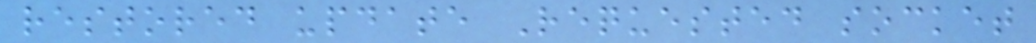restored update Requested socket
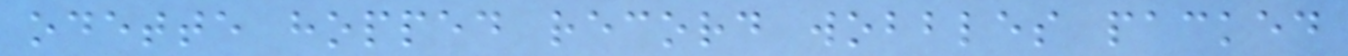odette hopped record wobbles packed
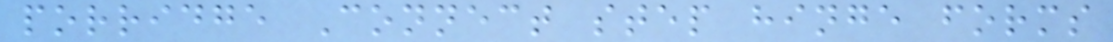porridge Connect step hinge forms
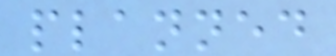planned
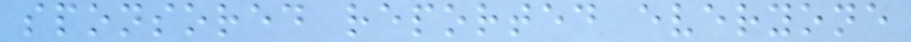sponsored reported everyone
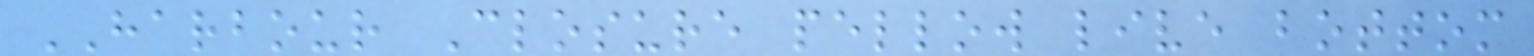HARBOUR Closure pellow live bottom
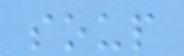soup
